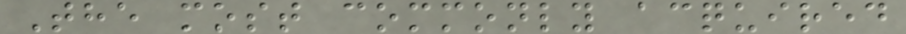The most commonly acquired
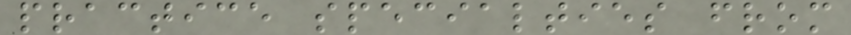practice specialties from
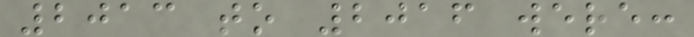2013 to 2016 were:
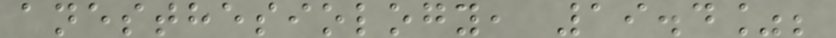anesthesiology, 19.4%;
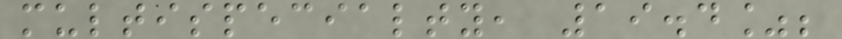multispecialty, 19.4%;
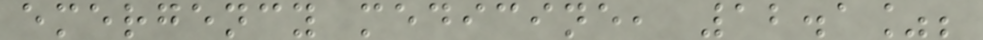emergency medicine, 12.1%;
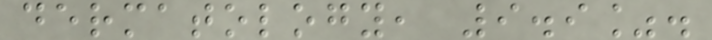dermatology, 9.9%.
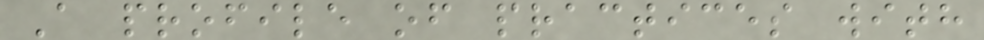A profile of practices with
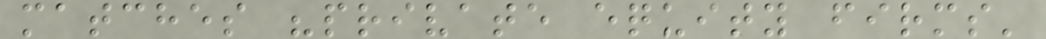matches "private equity firms'
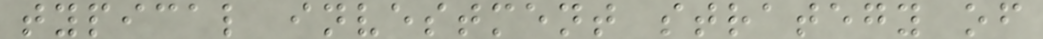typical investment strategy of
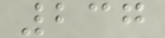237
